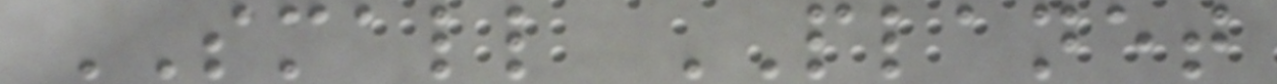SMALL PLANET
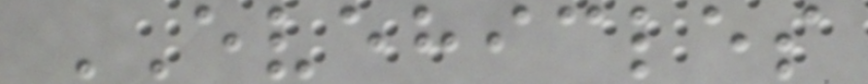EVEHICLES
